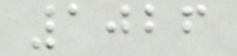1026
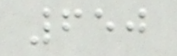650
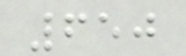650
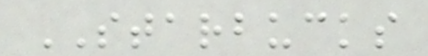STARBUCKS
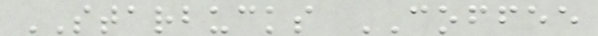STARBUCKS COFFEE
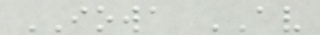IOWA AV
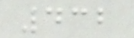432
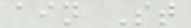ain St
